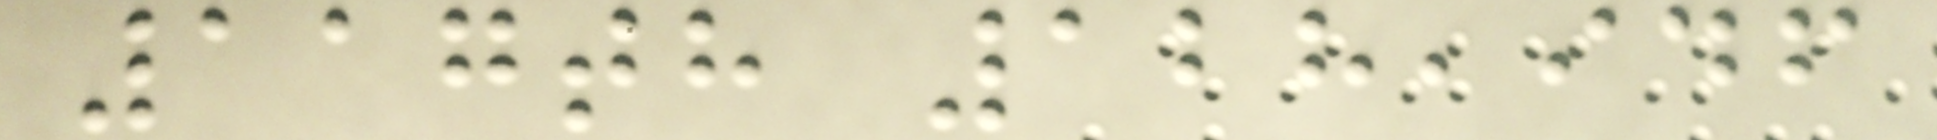117th 128,946
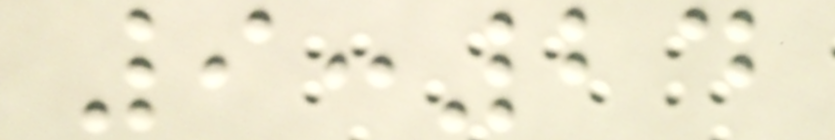9:24
